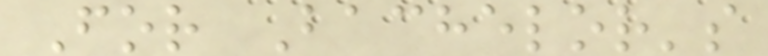For Bachelor's
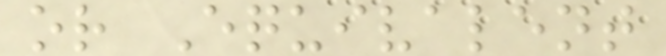or Equivalent
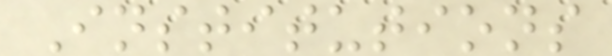Institutions
